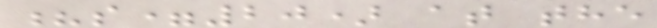?s=20) at the
